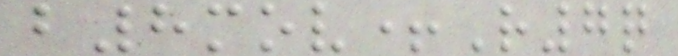b8mov+R7q
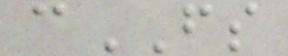cFS
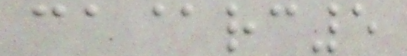ca@rc5
